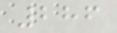286
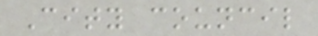City council
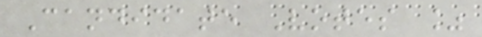Candidate Votes %
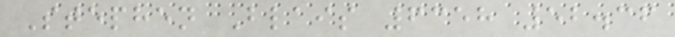Stephen Blais 6358 52.36
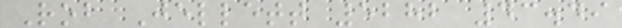Rob Jellett 5282 43.49
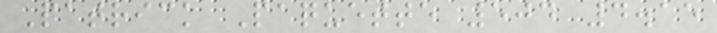Patrick Paquette 504 4.15
